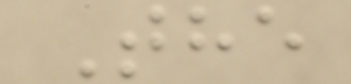The
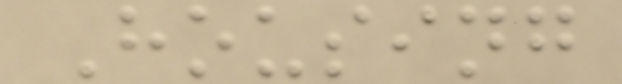Housing
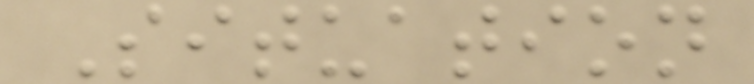Situation
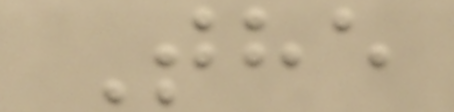The
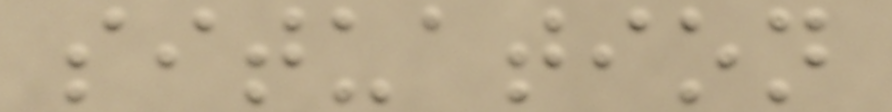situation
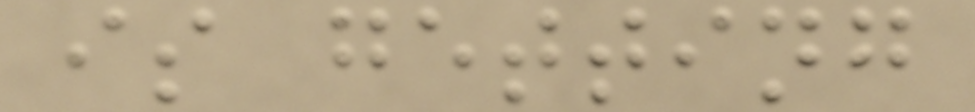is getting
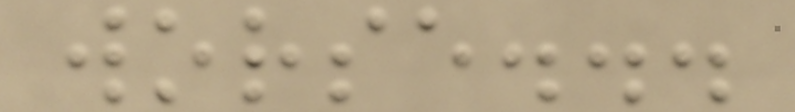worse...
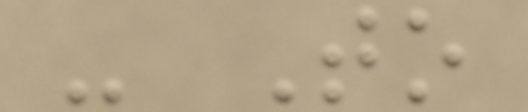- To
